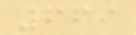669
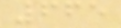665
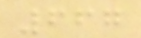667
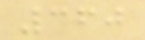360
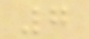7
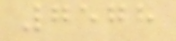7578
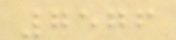7576
